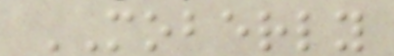MOBERLY
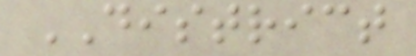DISTRICT
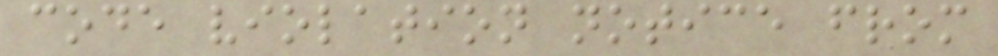code violation notice from
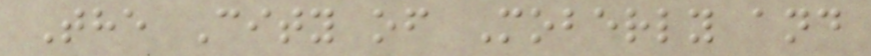The City of Moberly and
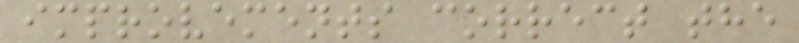improvements correct the
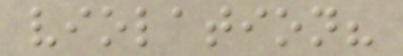violation?
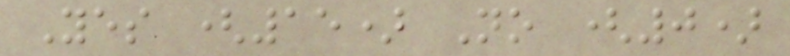Yes (15) No (0)
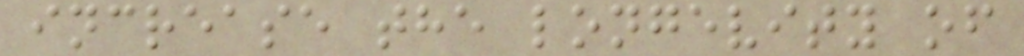increase the longevity of
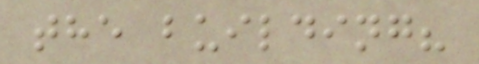the building?
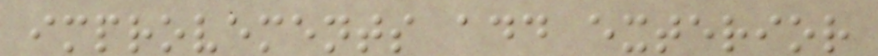improvements add exterior
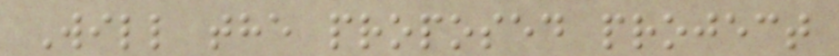Will the proposed project
